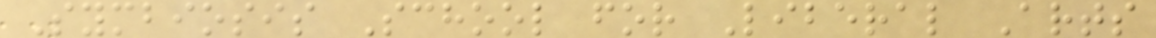Symbiosis School for Liberal Arts
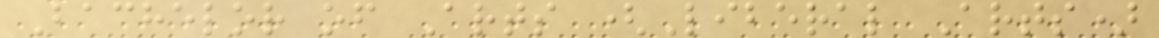Bachelor of Arts (Liberal Arts)
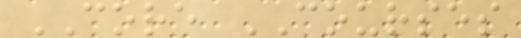CORE COURSES
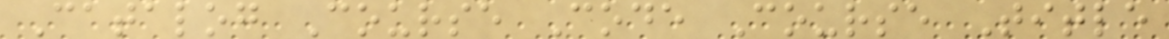Catalog Course Code Course Title
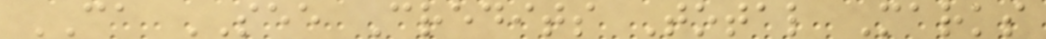CA SEE Credits Total Marks
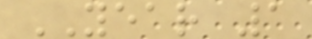YEAR 1
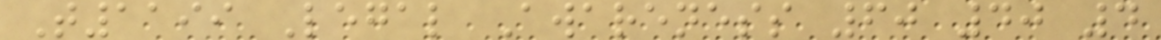T1199 Legal Awareness 60 40 4
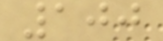100
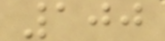100
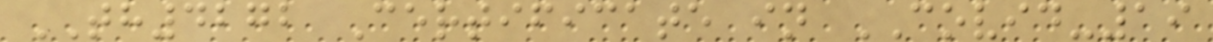TH4272 Certificate in COVID-19
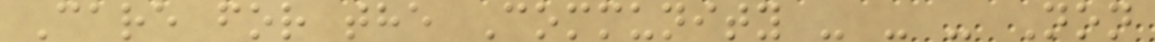Care for the Community - - - Non
